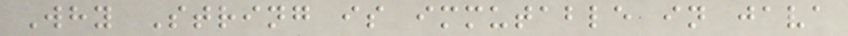Why String is immutable in java
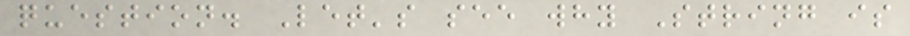question. Let's see why String is
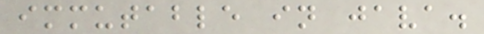immutable in java.
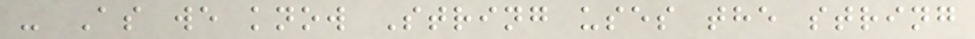- As we know String uses the string
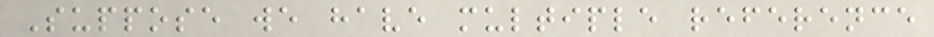Suppose we have multiple reference
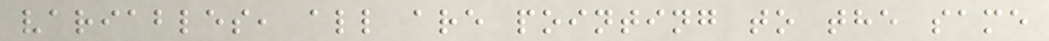variables, all are pointing to the same
